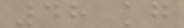48 kg
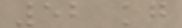52 kg
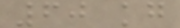60 kg
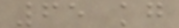65 kg
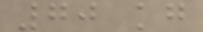70 kg
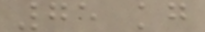75 kg
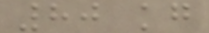80 kg
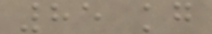85 kg
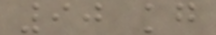90 kg
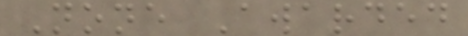None Awarded
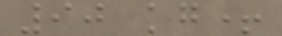90 kg+
